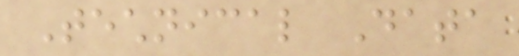Technical Data
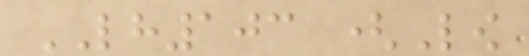LH103 (Low
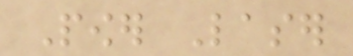Power Laser
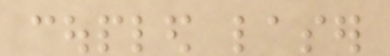coupled laser
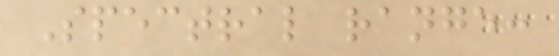Spectral range:
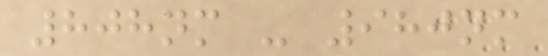808nm - 980nm
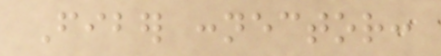Fiber connector:
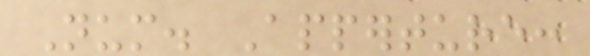Num. Apperture:
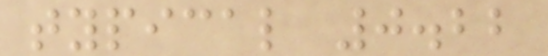typical 0.22
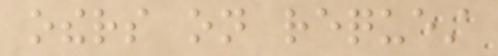others on request
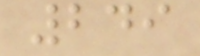249
